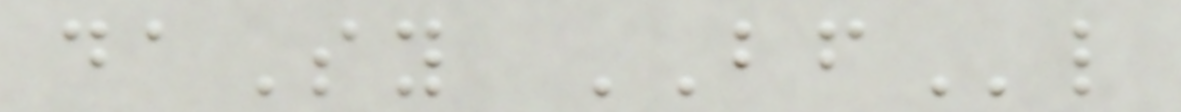daSy BFl
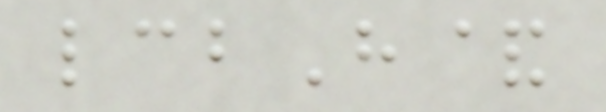lcbH&
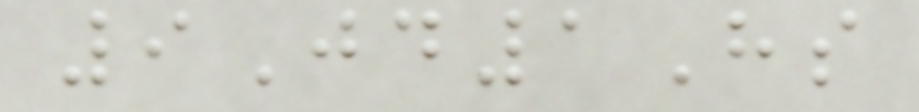9Jd1Hs
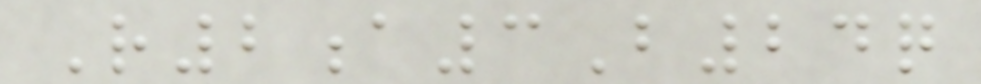R2a3B24q
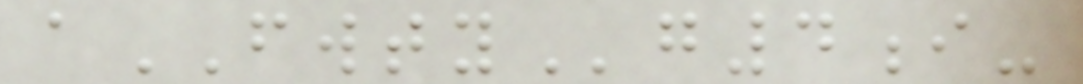aFWTYg4i-
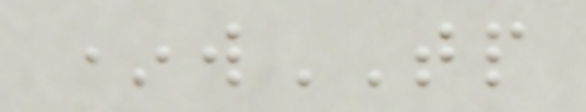*wTP
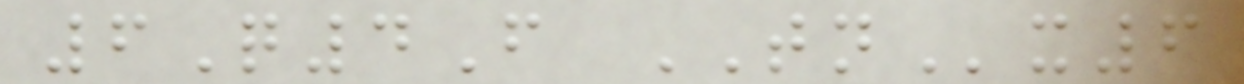6Q4F TNx6
